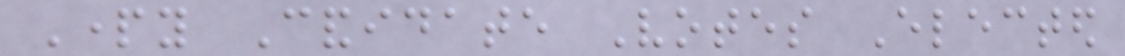Party Candidate Votes Elected
